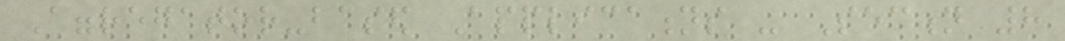Aggregator-based Applications - Section 8
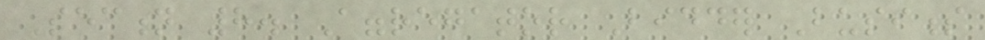Section 8. Aggregator Bidder Business
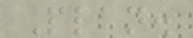Plan.
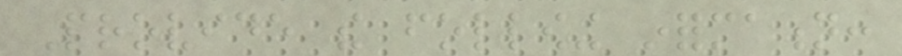Provide the following information:
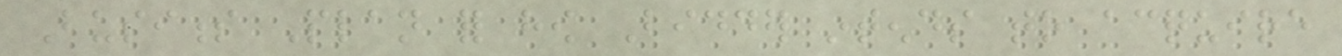Business Plan for how Bidder intends to acquire
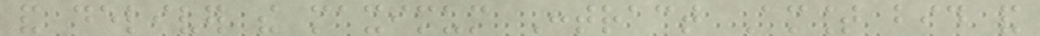and deliver the maximum Contract Amount bid and
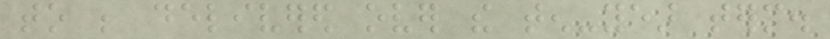to be delivered over the ten-year term.
